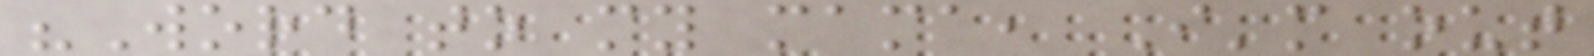"Word to my mama, I'm out
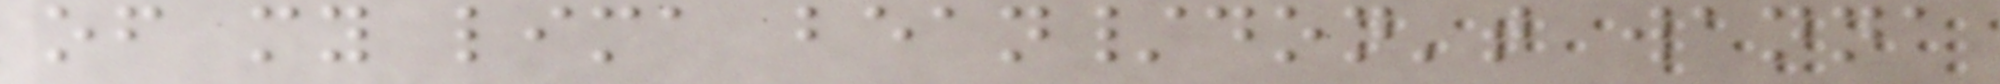of my lima bean/don't wanna
